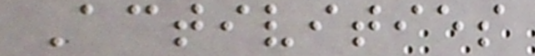Activities
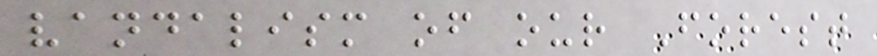vandalism of our Forest
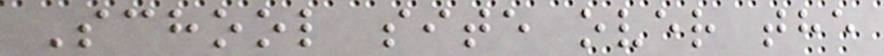School site over the
